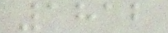1812
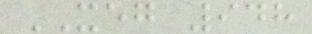XEG 948
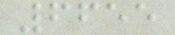6655
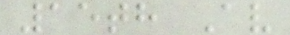15th Av
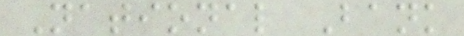National Bank
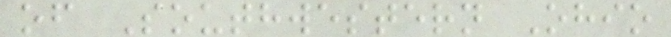of Southwestern Ohio
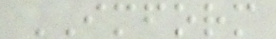IMFORM
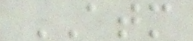ATM
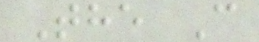The C
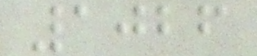1026
